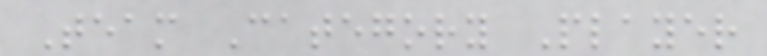Team Category Player
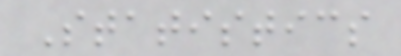Statistics
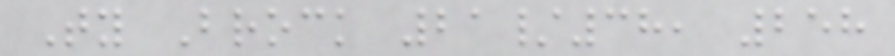Ty Brock 21/38, 258
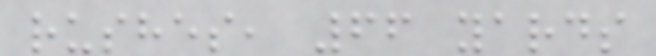rushes, 66 yards
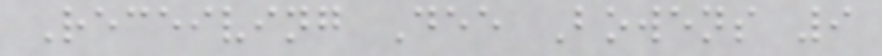Receiving Dee Bowens 9
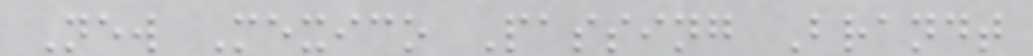New Mexico Passing Brandt
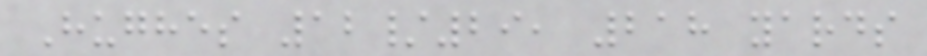Hughes 12/29, 218 yards
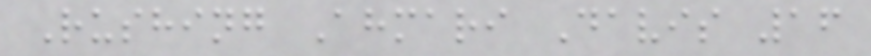Rushing Ahmari Davis 16
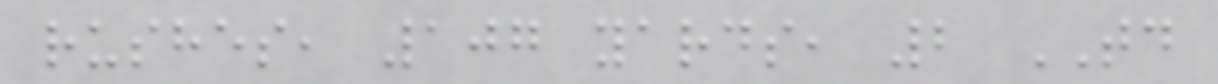rushes, 107 yards, 2 TD
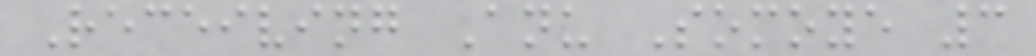Receiving Anu Somoye 3
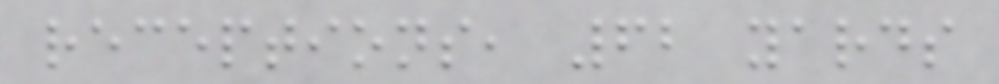receptions, 62 yards
